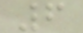6
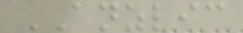ANZLIC
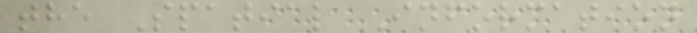the Spatial Information
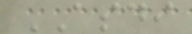ASDI
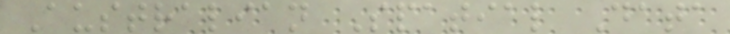Australian Spatial Data
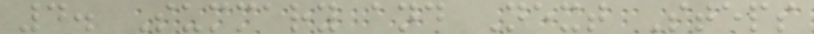4. Summary and Next Steps
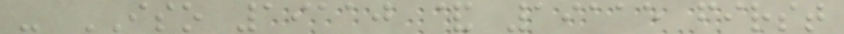- ISO 19110 & 19115 first
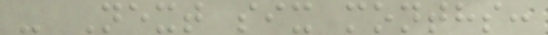- Next six months:
